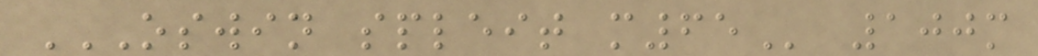OSWIN SPLEIT M65 100m
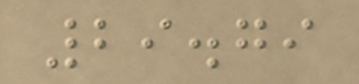29.79
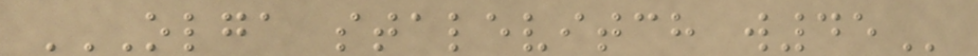OLGA STALEVITCH W45
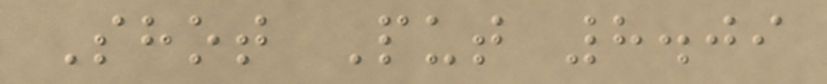Shot Put 8.09
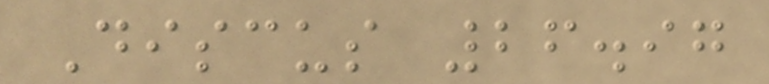Discus 26.97
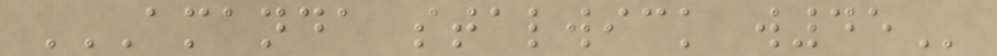AMANDA STALWICK W45
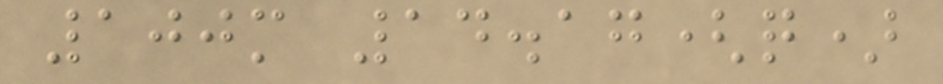100m 14.17(q)
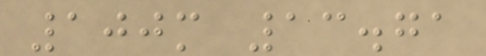100m 13.71
